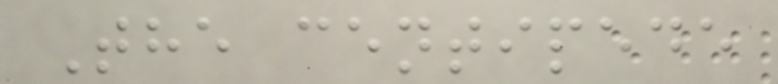The centipede
